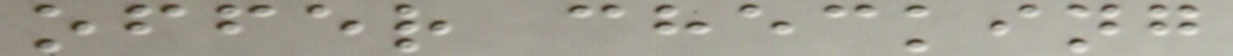offer checking
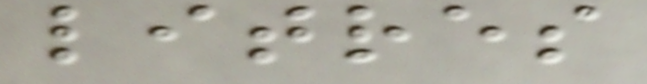litres
